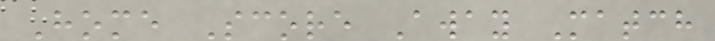Home Score Away Match
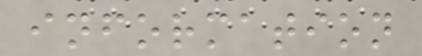information
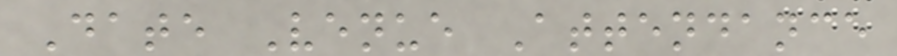Date Venue Attendance
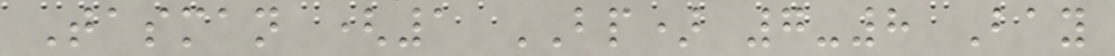Tasman (1 BP) 7-8 Bay
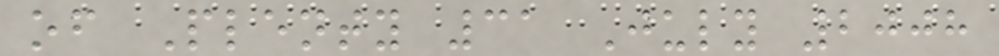of Plenty 31 July 2008
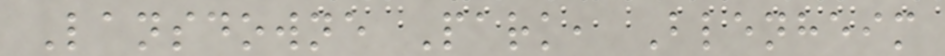Lansdowne Park, Blenheim
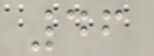46
